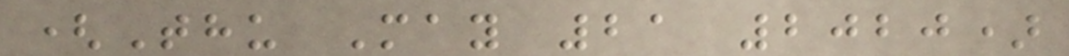(Thu May 21 2020)
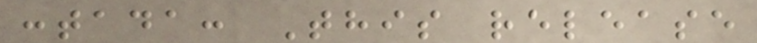:tada: This release
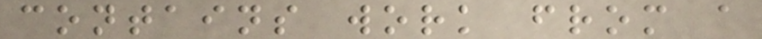contains work from a
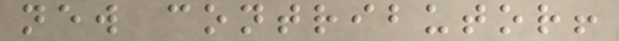new contributor!
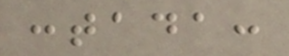:tada:
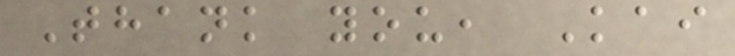Thank you, Kai
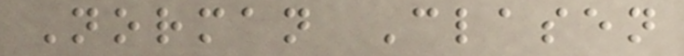Norman Clasen
